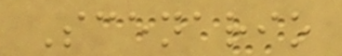Scenario
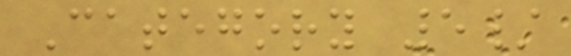Category 5/
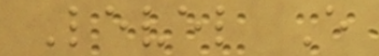Level E
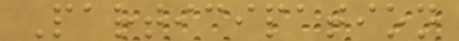Participation
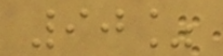90%
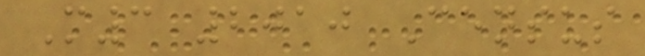M3 2010 Census
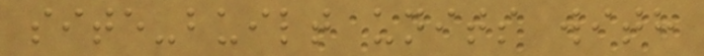site-built units with
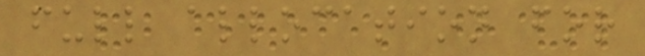full allocation for
